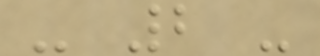- 2 -
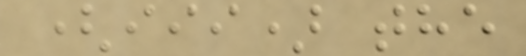(iii) the
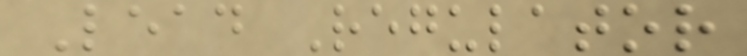Lead Regulator
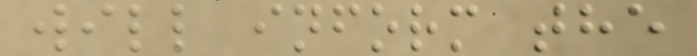will inform the
